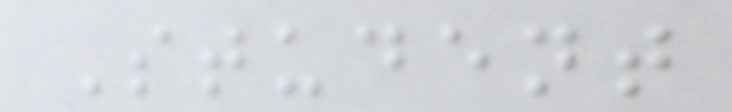Student
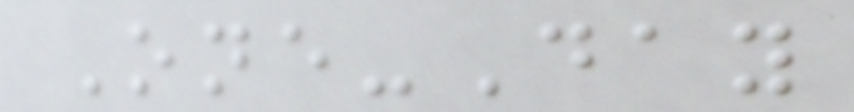One-Day
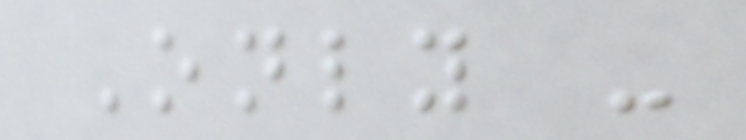Only -
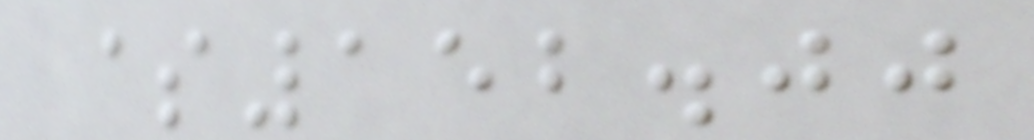$152.00
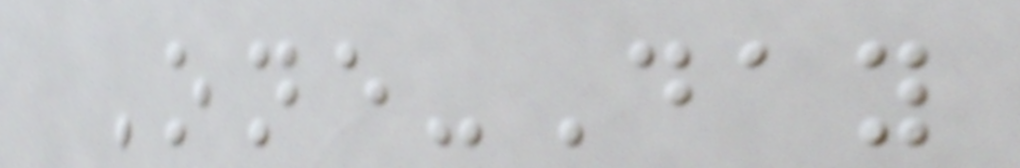One-Day
